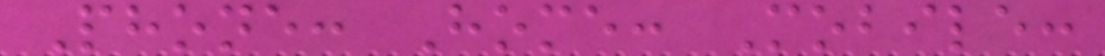Phone: Home: Mobile:
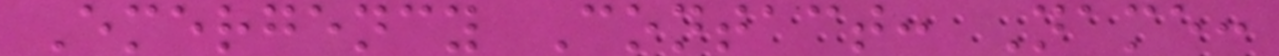Emergency Contact: Name:
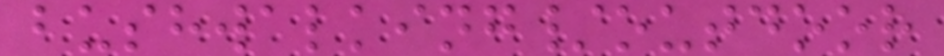bushwalking/outdoor
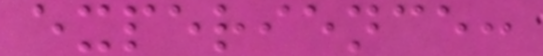experience:
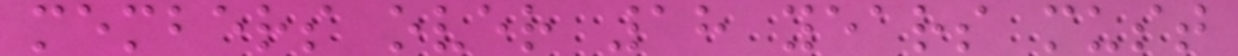members over 18 years must
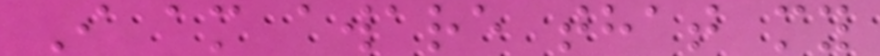I am aware that my
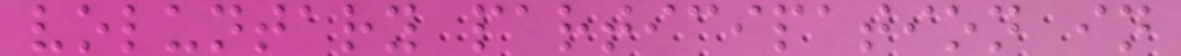voluntary participation in
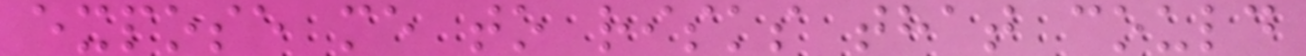expose me to risks that could
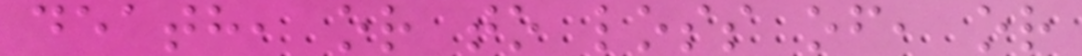death, or to loss of, or
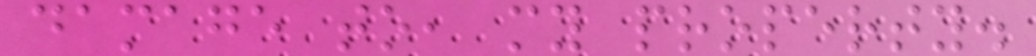damage to, my property.
